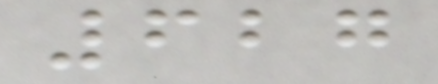627
